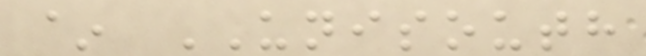~ UNISOUTH
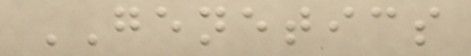GENETICS
